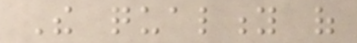The quality of
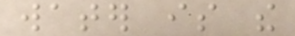water is the
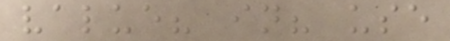value? in? use
